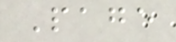Page
